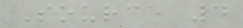Source 4
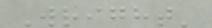Wright'
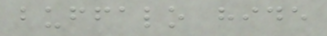buffalo hide
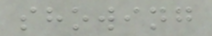showing
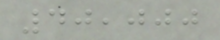40,000
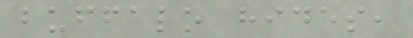buffalo hides,
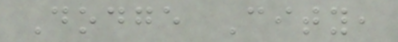Dodge City,
